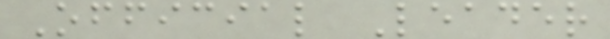Official Leader
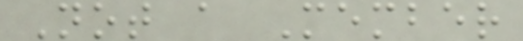Not a Member
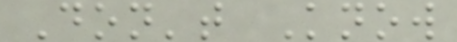Don't Know
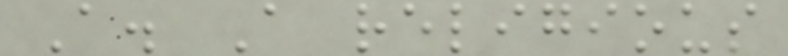A. A religious
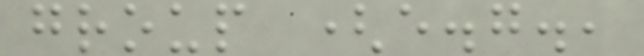group (e.g.,
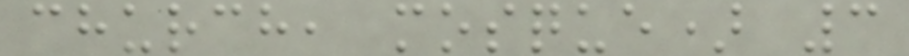church, mosque) 3
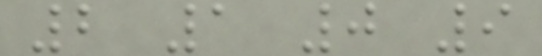2 1 0 9
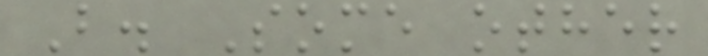B. Some other
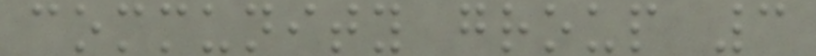community group 3
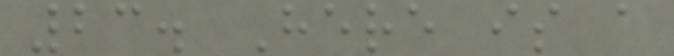23. Here is a
